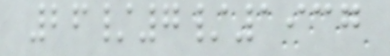26/7/1937
